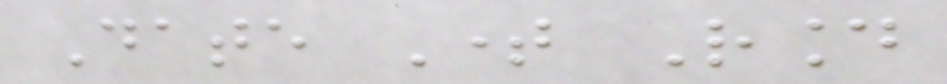Date Time Round
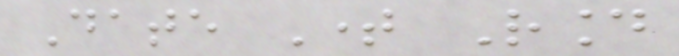Date Time Round
